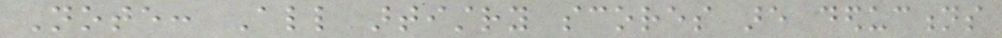Note: All artistry scores are deductions
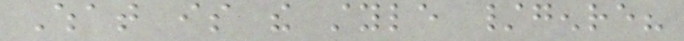What is the style /genre?
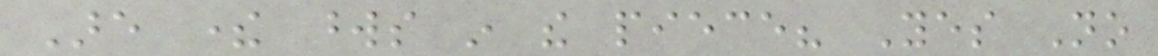Are there words in the piece? Yes No
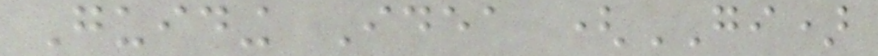Guiding Idea (GI)
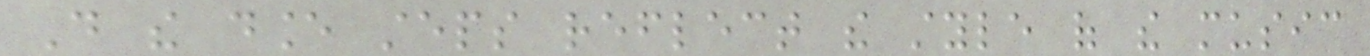Do the dance steps reflect the style of the music
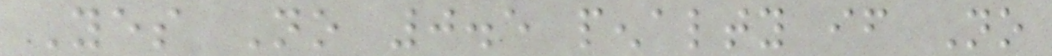Yes No 0.5 penalty if No
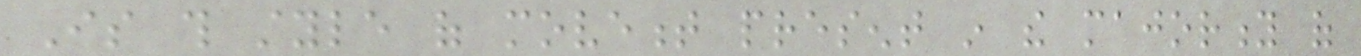Is this style of movement present in the majority of
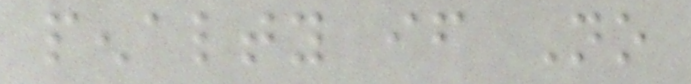penalty if No
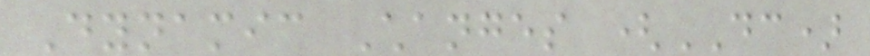Dynamic Changes (DC)
